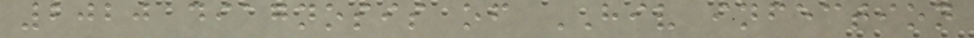2020 diagnosis of HIV infection
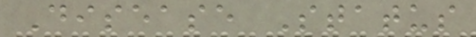Disease Status
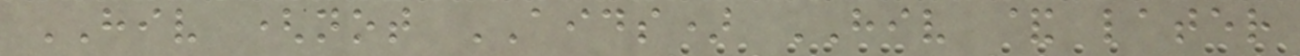HIV (not AIDS) HIV & later
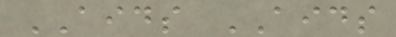AIDS AIDS
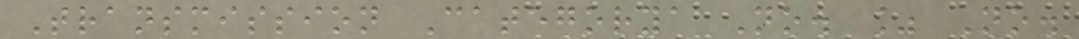Transmission Categorya No. % No.
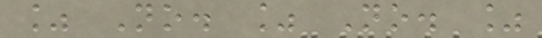% No. % No. %
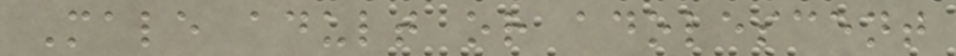Male adult or adolescent
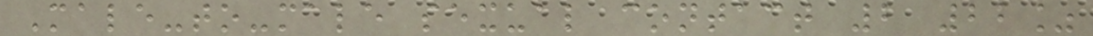Male-to-male sexual contact 2 22%
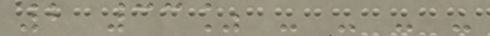2 33% - - - -
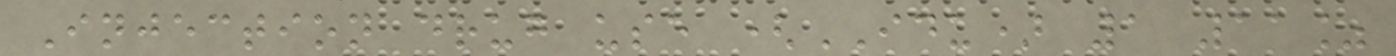Injection drug use (IDU) 1 11%
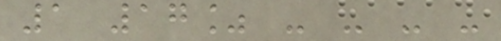1 17% - - - -
